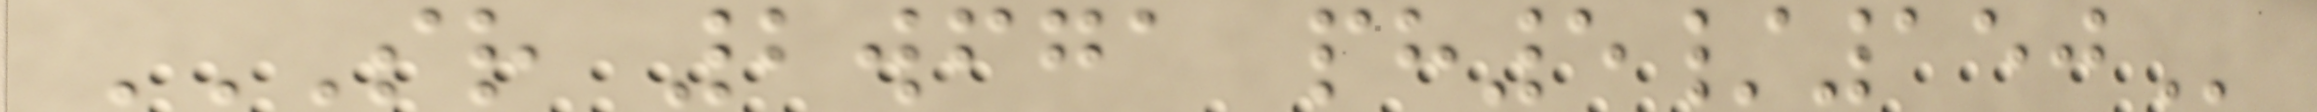SR 2WFGA PH5/150
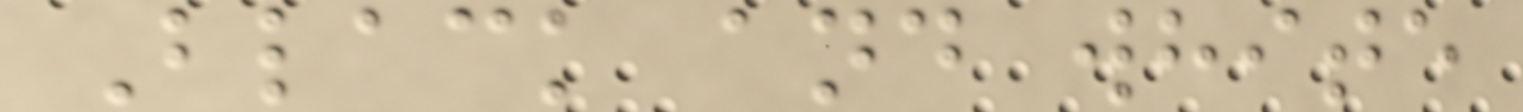Black and white
